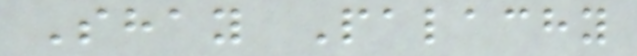Shay Palachy
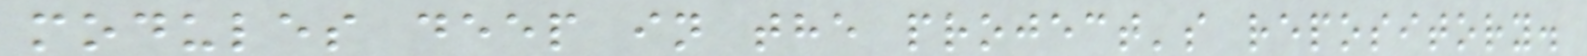modules deep in the project's repository.
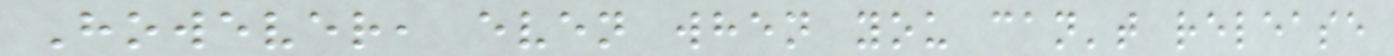However, even when you can't release
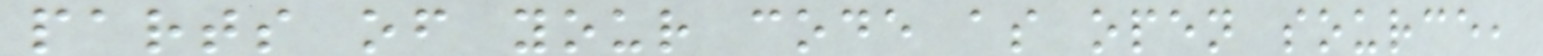parts of your code as open source,
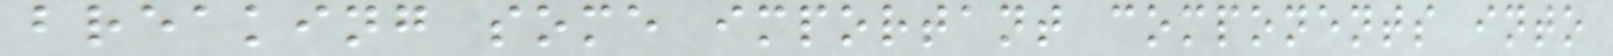breaking some important components into
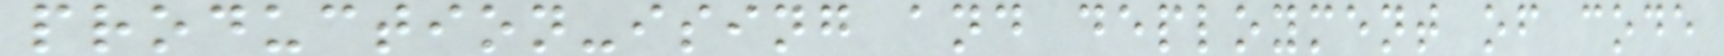production-ising and deployment of code
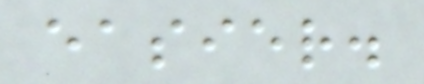easier.
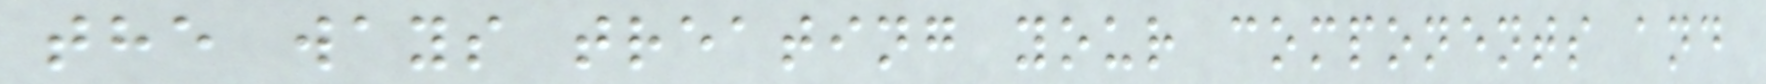the ways treating your components and
